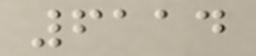6114
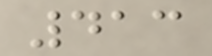413
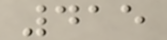415
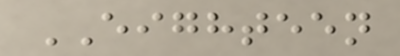EIGHTEEN
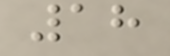18
